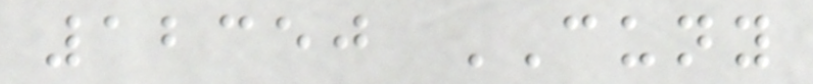12350 CUNY
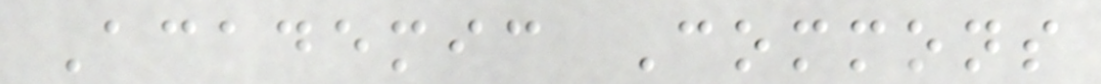Academic Commons
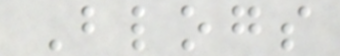Blogs
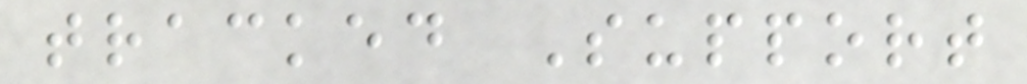tracked Support
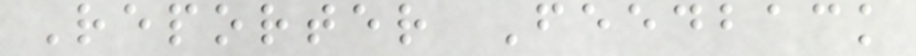Reporter Feedback
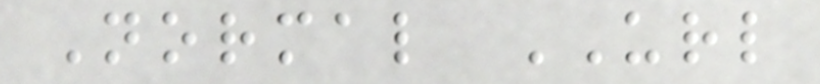Normal URL
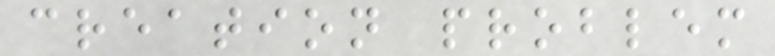creation problem
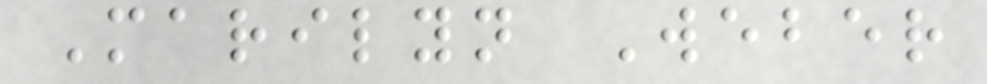Marilyn Weber
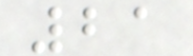21
